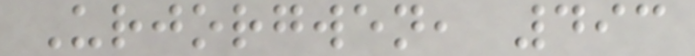Urjorgwen, 493
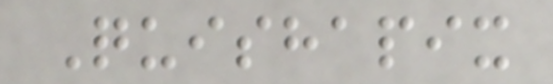Quishapix
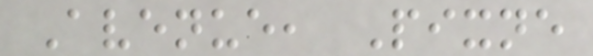Avenue, Pixne
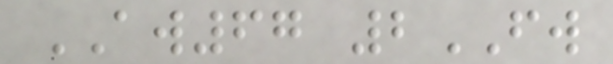AW67 2FW
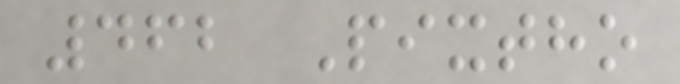462 Pixtho
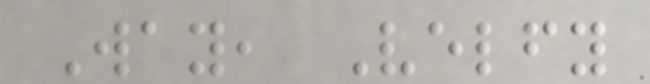Way, Velfy
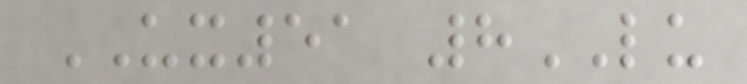UX51 8LU
